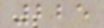225
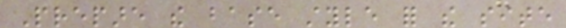Prepare the base style for the site
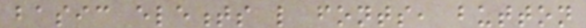basic elements like fonts, button
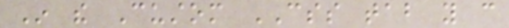In the Custom CSS tab you can
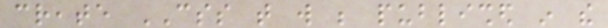create CSS that will be published in the
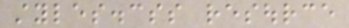styles.css resource
